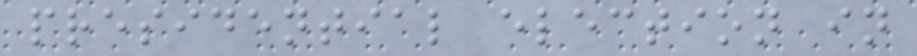presidential election in
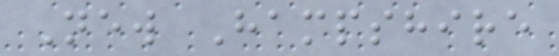New Hampshire
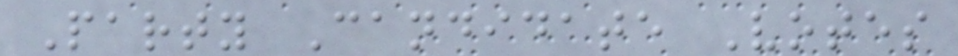Party Candidate Votes
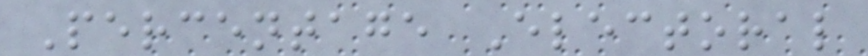Percentage Electoral
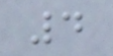4
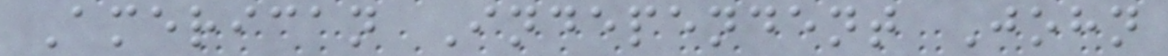American Independent John
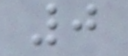0
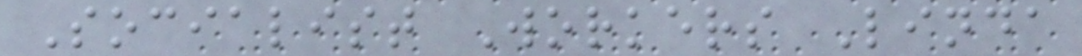Socialist Workers Linda
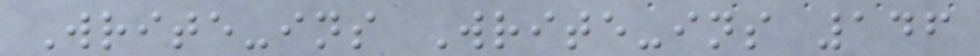Write-ins Write-ins 146
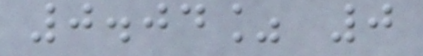0.04% 0
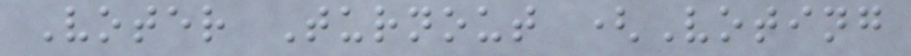Voter Turnout (Voting
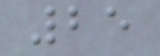25
